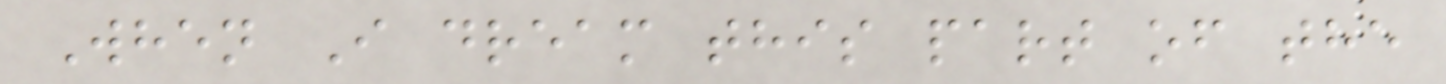When I dream this part of the
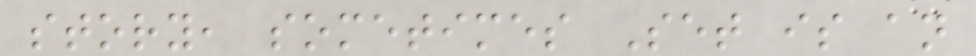story, sometimes Set is an
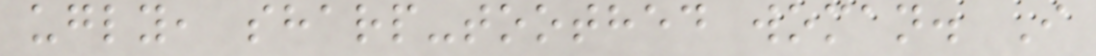ugly, sharp-toothed woman. I
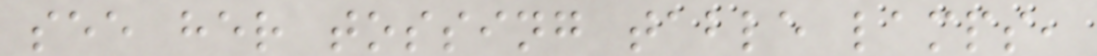see her tossing table lamps,
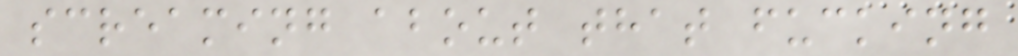screaming about that fucking
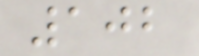102
